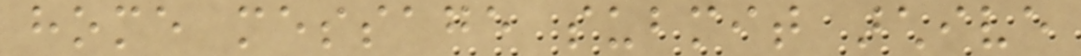home message submit archive
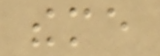theme
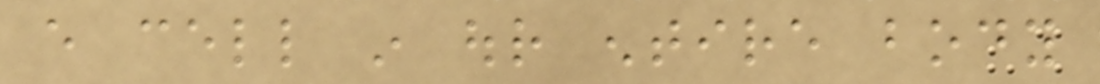every cell in our entire body
